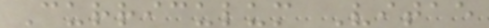Curriculum Vitae
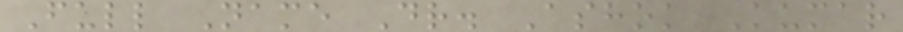Full Name Dr. Ashok Kumar
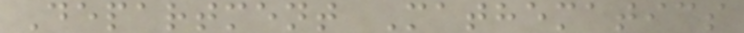Department Mathematics
